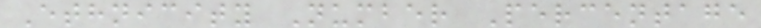Ethnicity Number Percentage
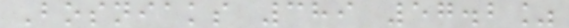Bosniaks 389 57.2%
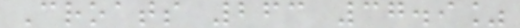Croats 263 37.9%
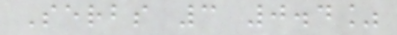Serbs 3 0.4%
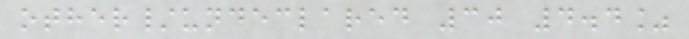other/undeclared 30 4.4%
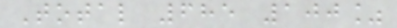Total 685 100%
